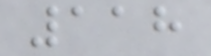118
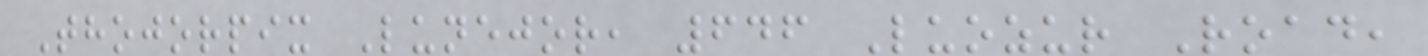Thojorpix Lunejor, 646 Luozur Road,
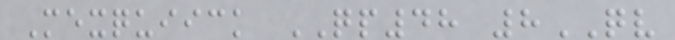Mexquiick QP48 8QV
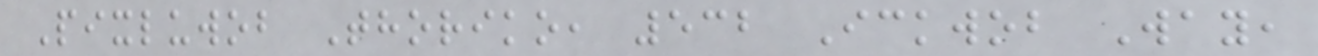Pixluwob Thoriko, 532 Ickwob Way,
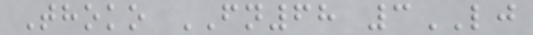Thoko FN68 3LJ
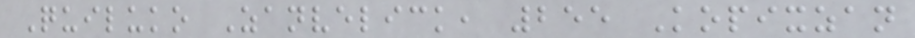Quiluko Zanvelick, 255 Kopixzan
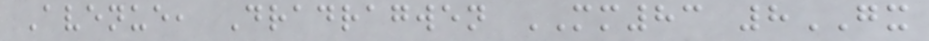Avenue, Dradragwen MM83 8GX
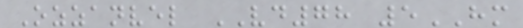Ozzanvel VD78 5HM
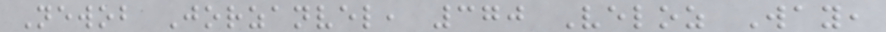Newob Jorzanvel, 370 Veloz Way,
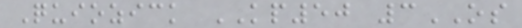Quiozick KP50 3OS
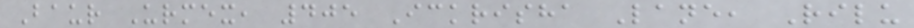Baur Urmex, 405 Ickrisha Lane, Rilu
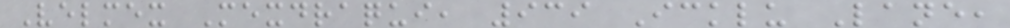Velmex Mexdraqui, 939 Icklu Lane,
